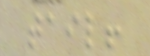tail!
